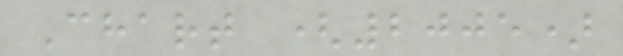Chart (2005)
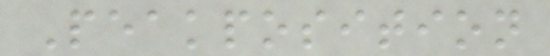Peakposition
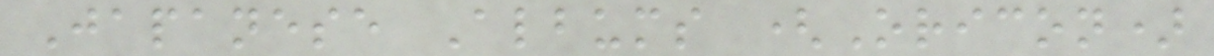Japanese Albums (Oricon)
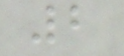2
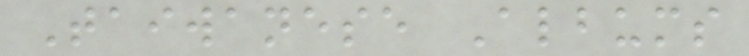Taiwanese Albums
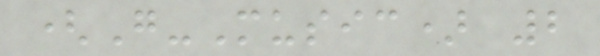(G-Music) 2
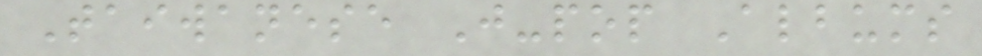Taiwanese J-pop Albums
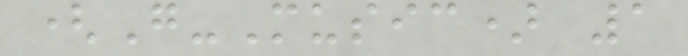(G-Music) 1
